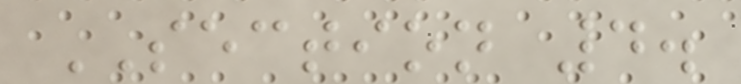SECTION 4.
